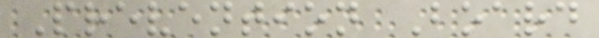Prevention Board
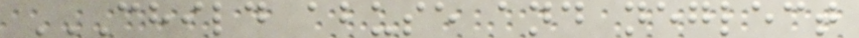CHILD ABUSE AND NEGLECT
